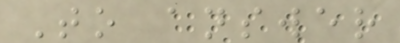To answer
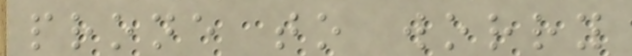prone to worry
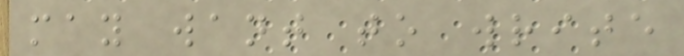may want to write
